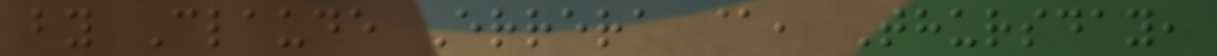by Claude Errera @, Thursday,
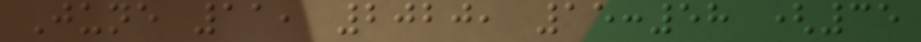June 11, 2020, 15:58 (35
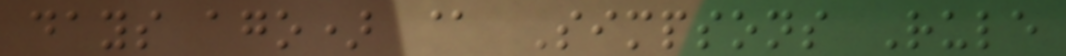days ago) @ Simpsons Rule
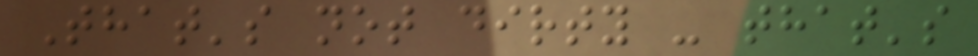That's not dirty - that's
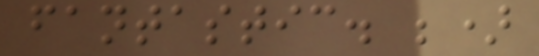fantastic. ;)
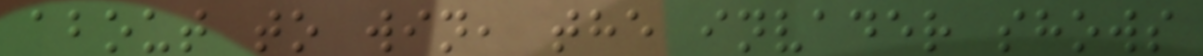about to win, the invader shows
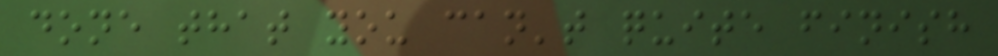done that you can't quite finish
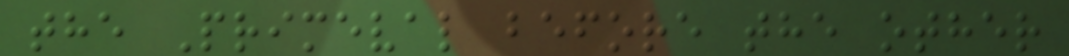the Primeval before the other
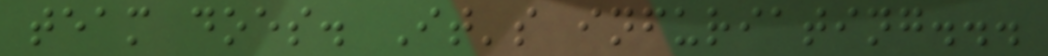team does. It's infuriating...
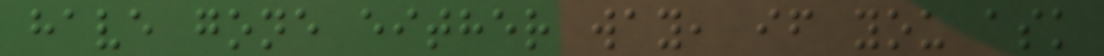have gone either way, if you ask
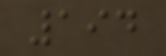194
